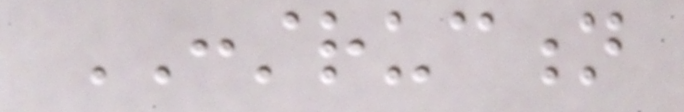CONSTRUCTION
